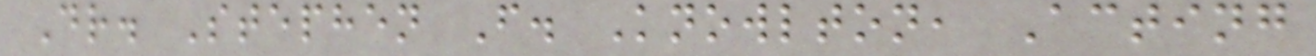Dr. Stephen F. Knowlton, Acting
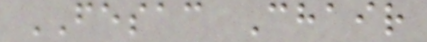FESAC Chair
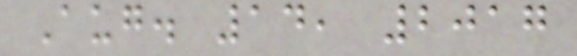Aug. 14, 2017
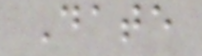Date
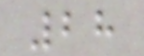28
